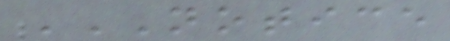NOTICE
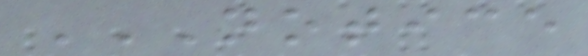NOTICE
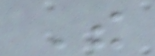The
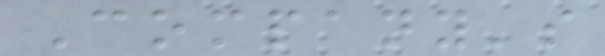Company's
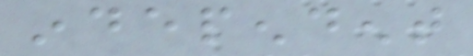independent
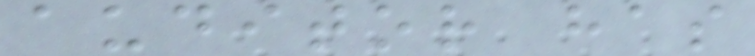auditor has
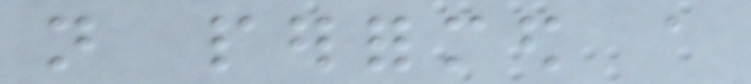not performed a
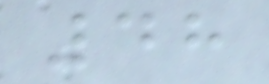48
